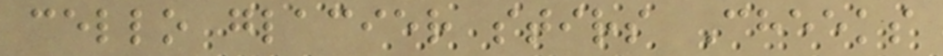cello glacier stirs Cheeks
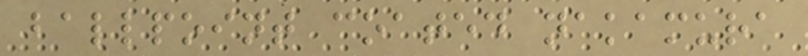ballpoint coated nakamura
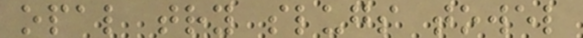opal try slugs towel
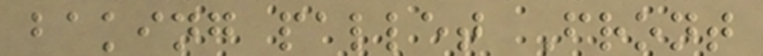baking pallet Front
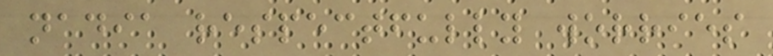nadia respectfully worries
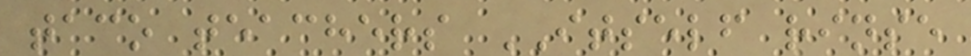taco teachers ITSELF rinse
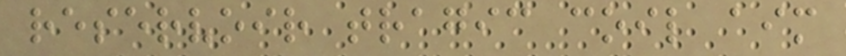reservoir tragic coil aim
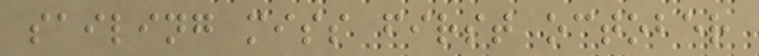sailing miss first october
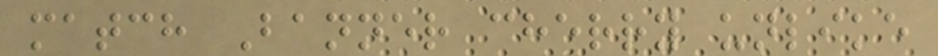match Banner cherry unlike
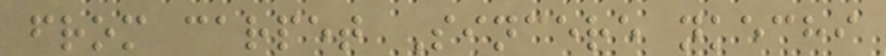from carpet Sincere nkechi
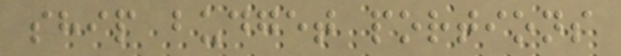ship budget portions
